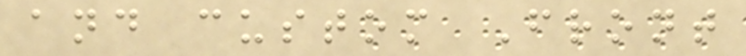and custom Front
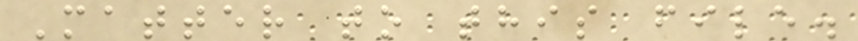Matter to this file.
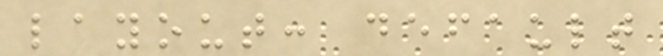layout: default
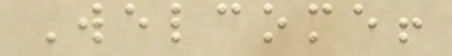Welcome!
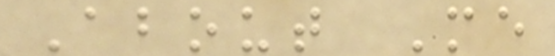About Me
